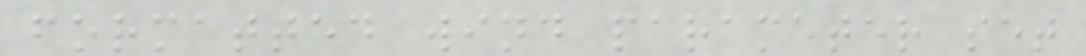formatted wind parameter set
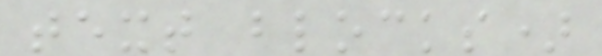text blocks)
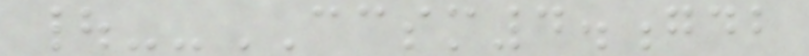|--CCSM4.gdb
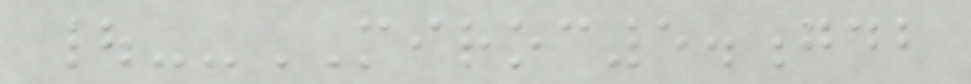|--MIROC5.gdb
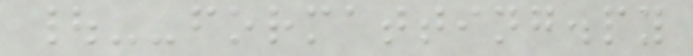|--formatting.py
